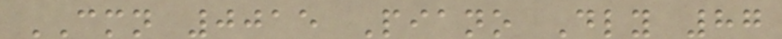CMN 0015 Piano Dly 87
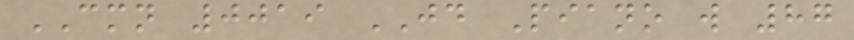CMN 0019 JD Piano w 87
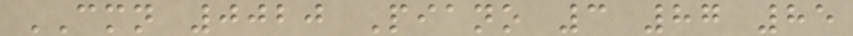CMN 0020 Piano 3 87 85
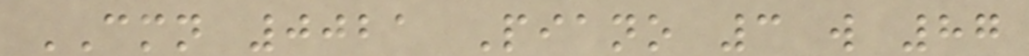CMN 0021 Piano 3 w 87
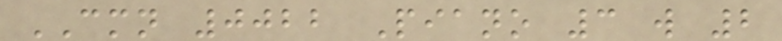CMN 0022 Piano 3 w 2
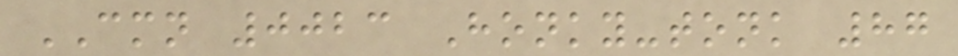CMN 0023 Honky-tonk 87
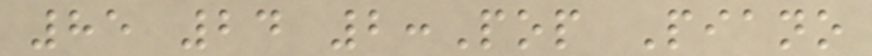85 24 2:Pop Piano
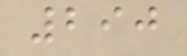290
